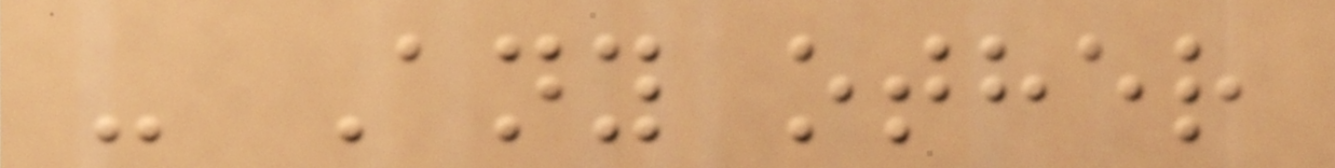- Any other
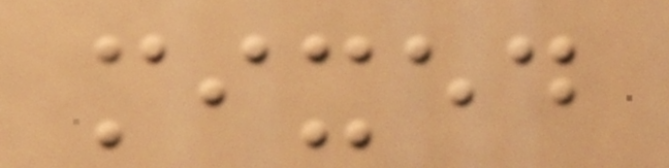mixed
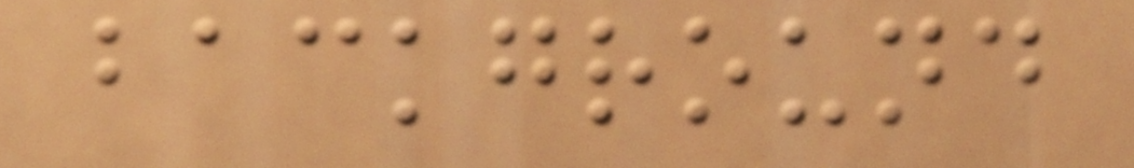background
